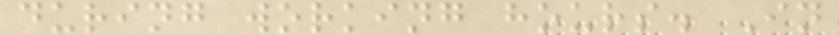during working hours. In
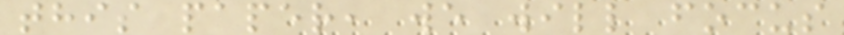this paper, we will focus
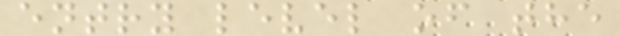entry level of the
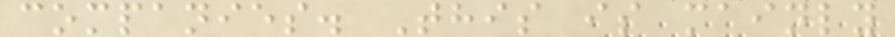companies. This is mainly
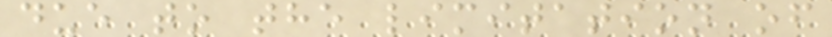due to the limitation of
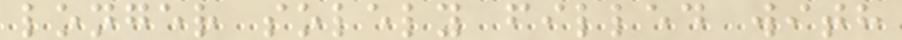longer solely filled with
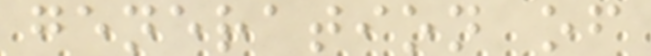generation of
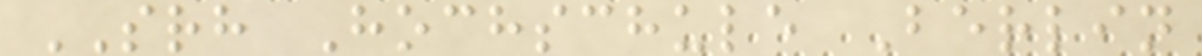SRH Hochschule Berlin
